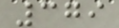379
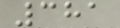381
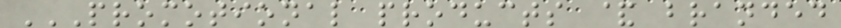PROMOTIONAL PRODUCTS & BRANDED
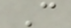C
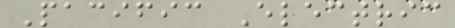Pacific Electric
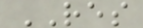RES
